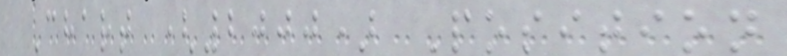Chart (2000) Position
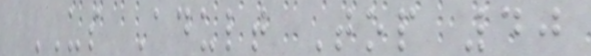US Adult Top 40
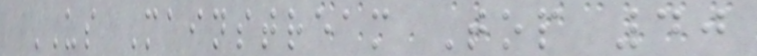US Mainstream Top 40
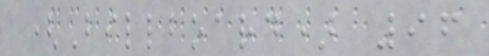(Billboard) 96
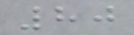80
